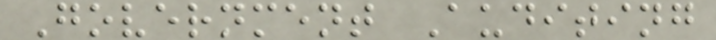Government Auditing
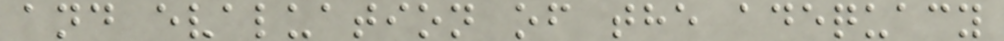and evaluation of the adequacy
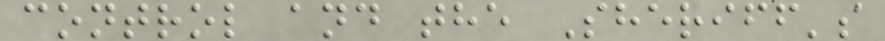control and the Sheriff's
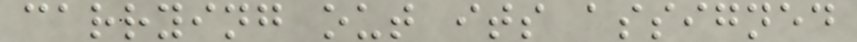carrying out its assigned
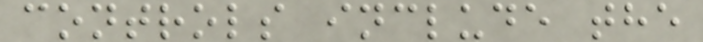controls include the
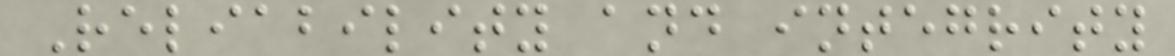Reliability and integrity
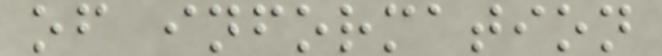of information
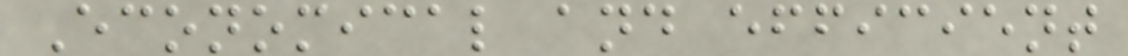Economical and efficient
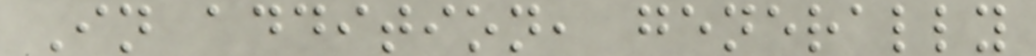In addition, generally
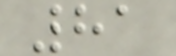81
